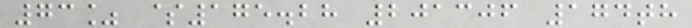73% $175.28 201306 174th
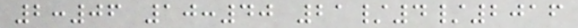2:06 10:40 21/4/2016
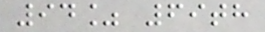94% 69th
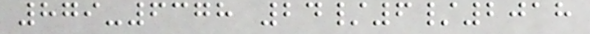879-6378 24/6/2018
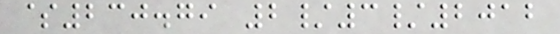$230.79 2/3/2012
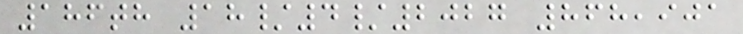186th 18/4/2027 868,901
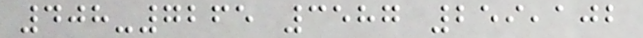408-7265 3587 259,102
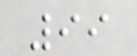99
